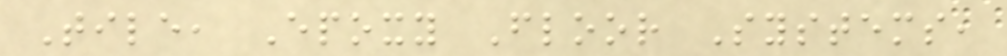Tile, Epoxy Floor Systems,
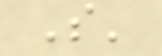S'
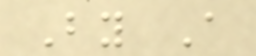By A
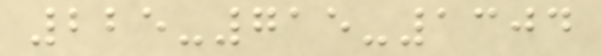225-715-1304
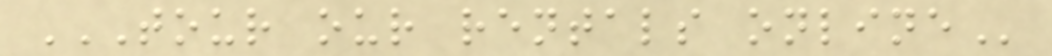TOUR OUR RENTALS ONLINE
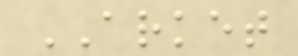ARKET
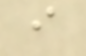i
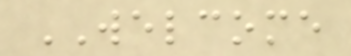WELCOME
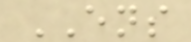ENS
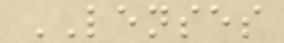LENSES
